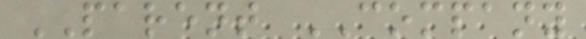PARENT COMPANY
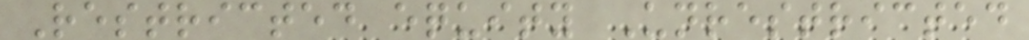Restricted equity Unrestricted
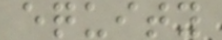equity
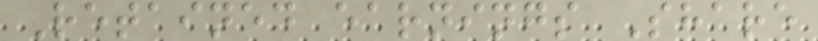Retained earnings Share
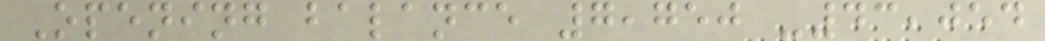Opening balance 7,750 -43,054
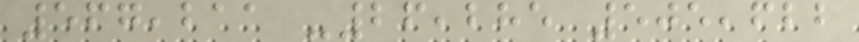567,211 -26,285 505,622
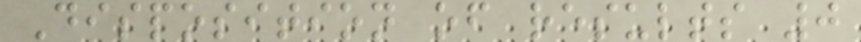Disposition of results 0
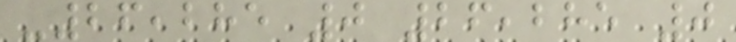-26,285 0 26,285 0
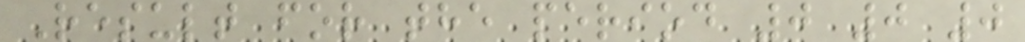Result for the period 0 0 0
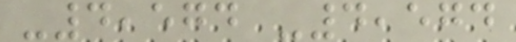-4,574 -4,574
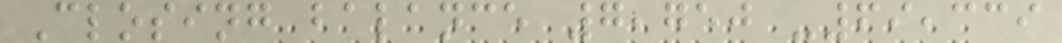Closing balance 7,750 -69,339
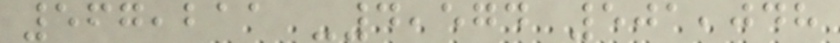567,211 -4,574 501,048
